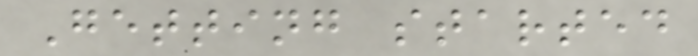Getting started
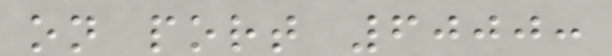on port 6000:
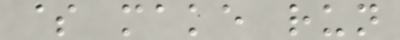$ make run
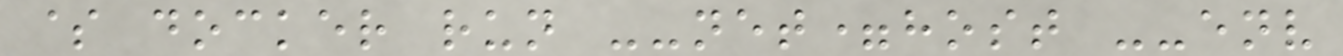$ docker run --net=host --env
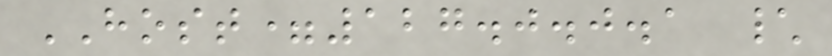HOST=127.0.0.1 \
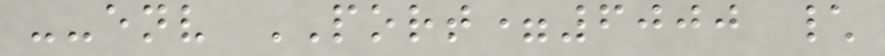--env PORT=6000 \
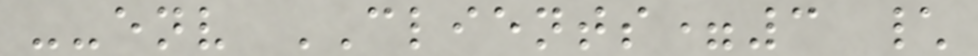--env CLIENTS=3 \
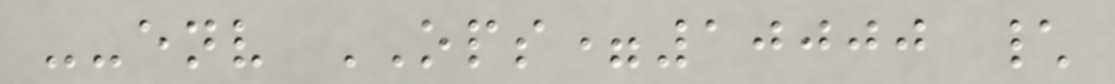--env OPS=10000 \
